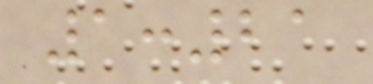1:21
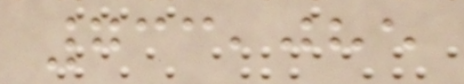733,085
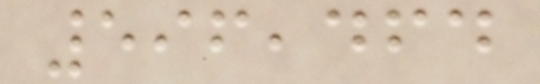596,464
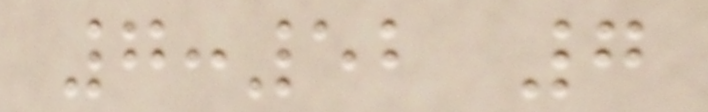7:52 7
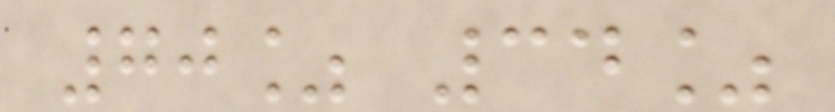70% 34%
